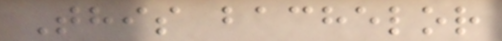This bachelor
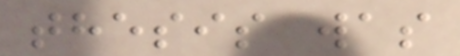thesis was
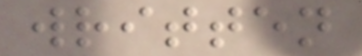written
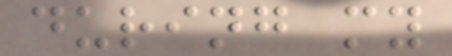during my
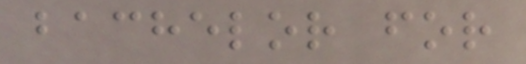bachelor for
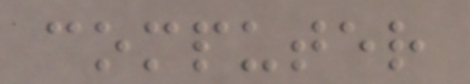computer
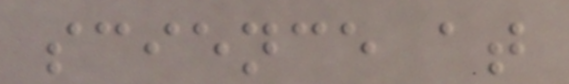science at
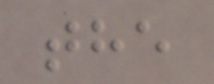the
